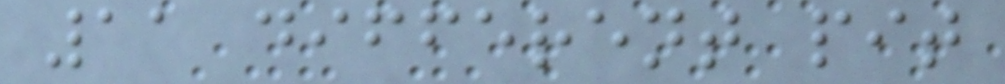11 different pit
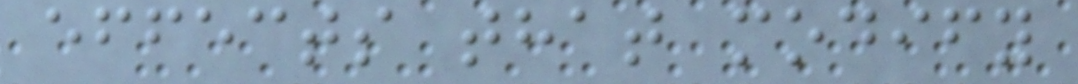effects that modify
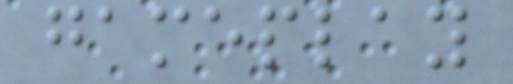gameplay
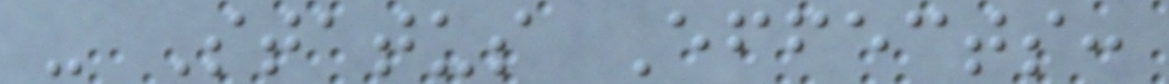- Status Effects:
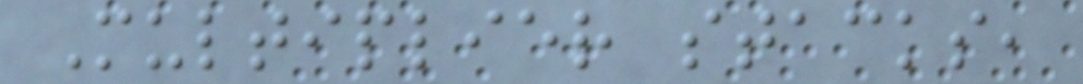Multiplier stacks,
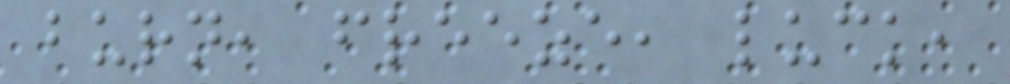burn, freeze, luck,
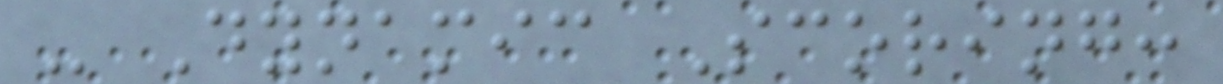- Dynamic Scoring:
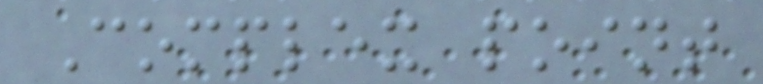Complex point
